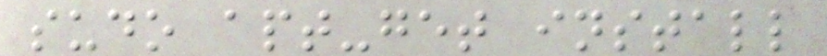sudo apt-get install
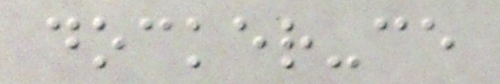docker-ce
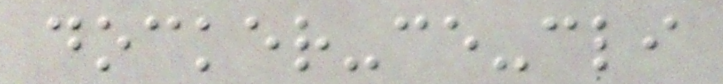docker-ce-cli
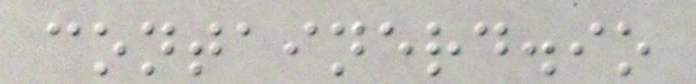containerd.io
